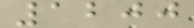1200
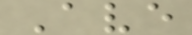Ave
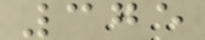375
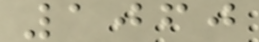1060
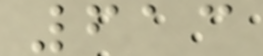613
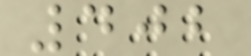402
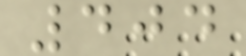404
